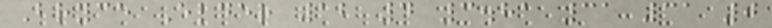Bryce Elder 12 4 3.81 31 31 0
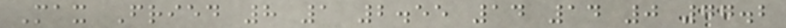Max Fried 8 1 2.55 14 14 0 77.2
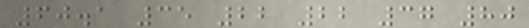60.1 35 22 22 37 80
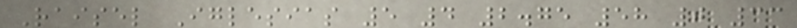Raisel Iglesias 5 4 2.75 58 0 33
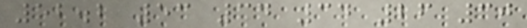52.2 53 34 34 26 30
